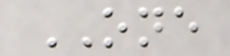ONE
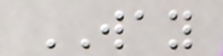WAY
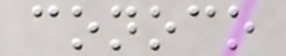conoco
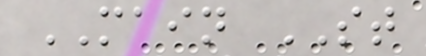MAIN ST
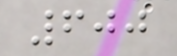600
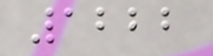1222
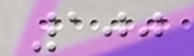100
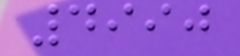4990
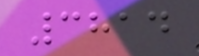3814
